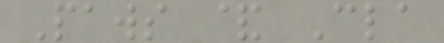Paws & Cla
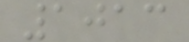1013
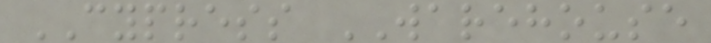CYPRESS WAREHOUSE
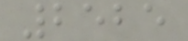2525
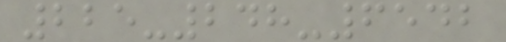225-248-6542
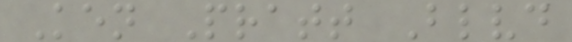Ken Pratt Blvd
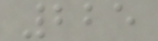225
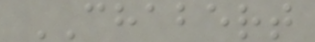CHABERT
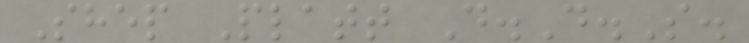Shep Platt D.D.S.
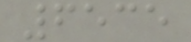6535
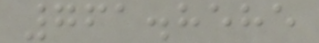761.8585
